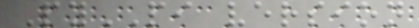PyPI version
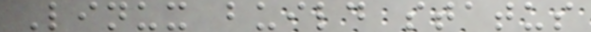Linux build status
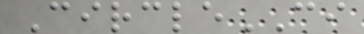CircleCI
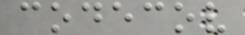codecov
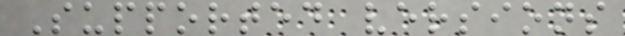Supported versions
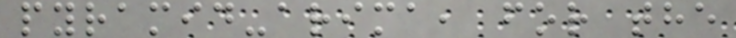pyramid-arima, for the
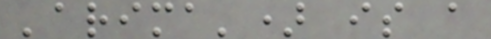'arima') is a
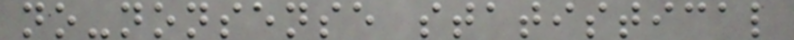no-nonsense statistical
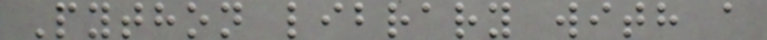Python library with a
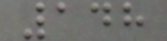148
